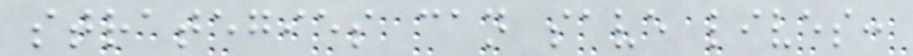strategies can save lives:
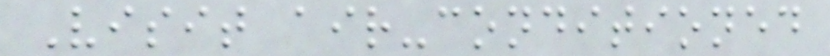Visit air-conditioned
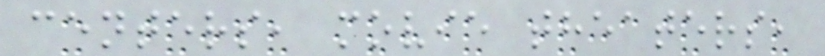centers, movie theaters,
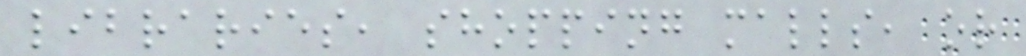libraries, shopping malls, or
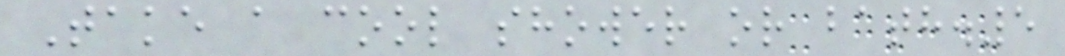Take a cool shower or bath.5
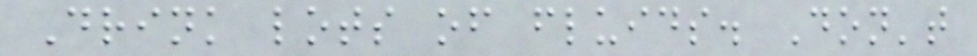Drink lots of fluids. Don't
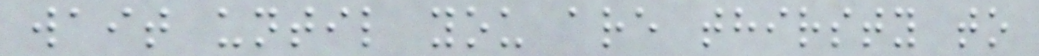wait until you are thirsty to
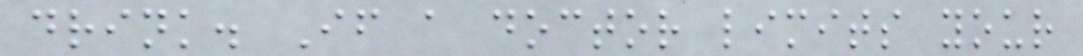drink. If a doctor limits your
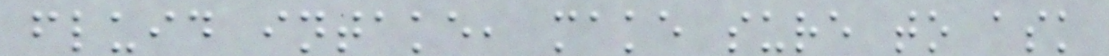fluid intake, make sure to ask
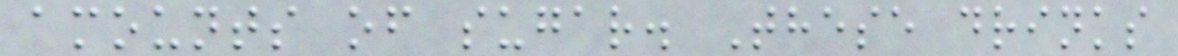amounts of sugar. These drinks
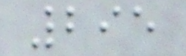295
